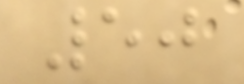50
